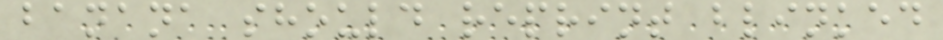banana should reprint blinked
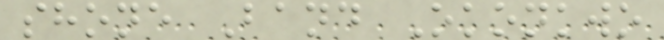shone Band Okonkwo
